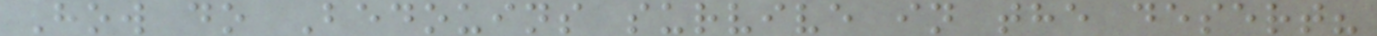How do Bedouins survive in the desert?
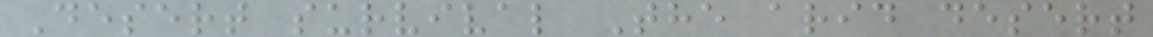Desert survival The arid desert
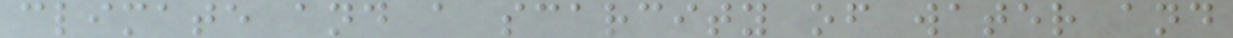climate and a scarcity of water and
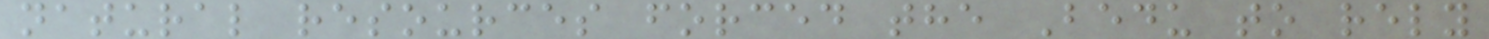natural resources forced the Bedu to rely
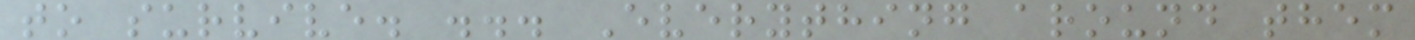to survive. ... Everything around them
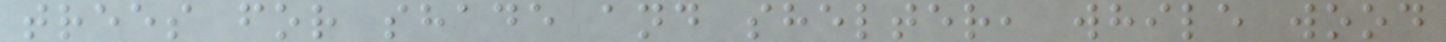trees for shade and shelter, while wood
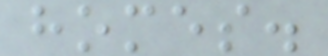homes.
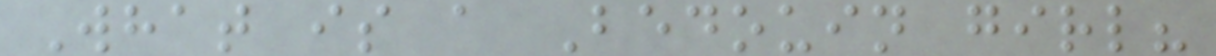What is a Bedouin girl?
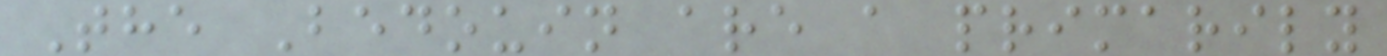The Bedouin are a primarily
